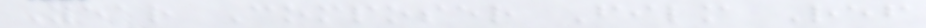Year Composer Film Ref
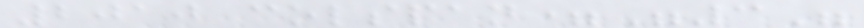2010 colspan="3"
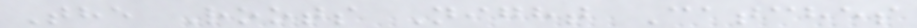The Roots Night Catches
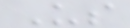Us
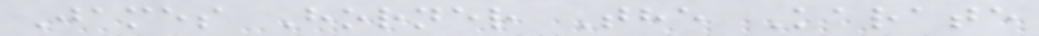James Horner The Karate
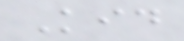Kid
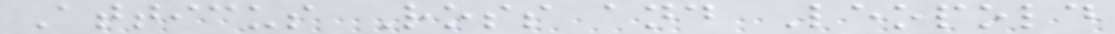Atticus Ross and Leopold
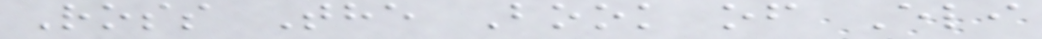Ross The Book of Eli
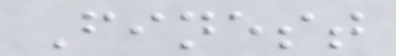Finest
